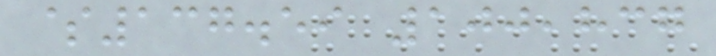$137.59 100,837
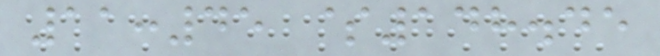11:45 $148.45
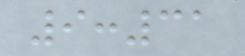9:31
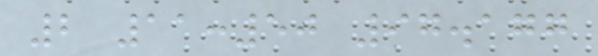2 11:50 97.177
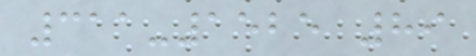311-1525 89
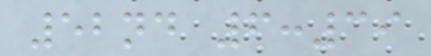52nd 6:39
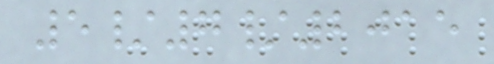5/7/2015
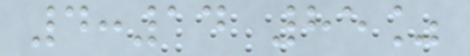4:14 85%
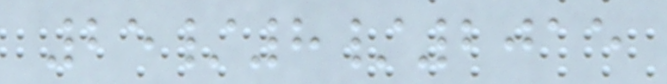25/8/2015
